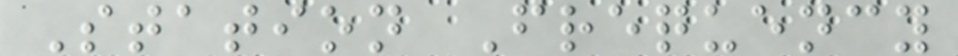Station Frequency
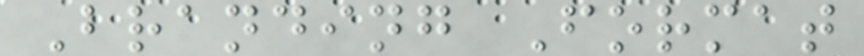Branding Format
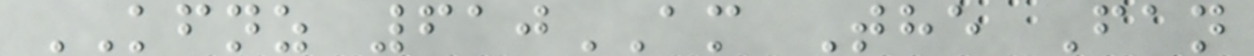KFNZ 610AM The Fan
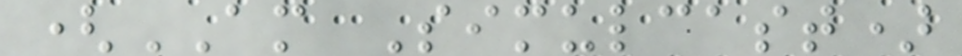(AM Simulcast)
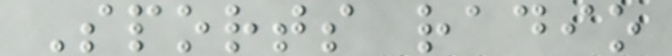Sports radio
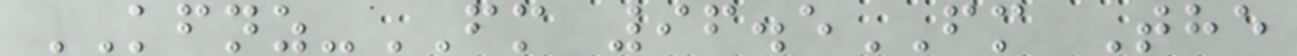KFNZ-FM 96.5FM The
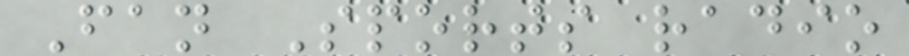Fan Sports radio
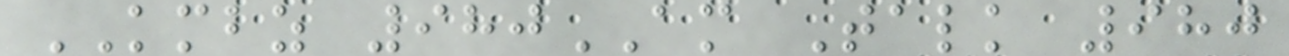KMBZ 980AM Talk 980
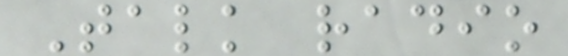Talk radio
